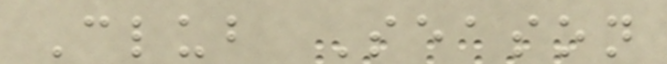Club Season
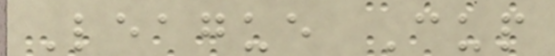League Cup
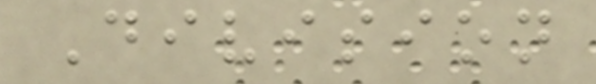Division
